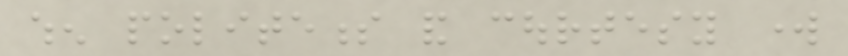when politeness and courtesy work
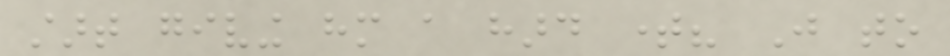start giving him a hard time? Just to
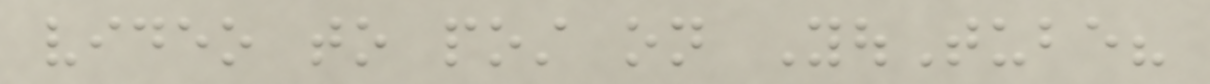video to post on YouTube?
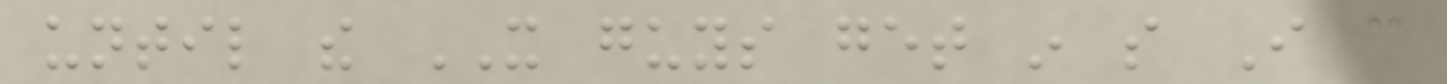until the IT guys get in so I can
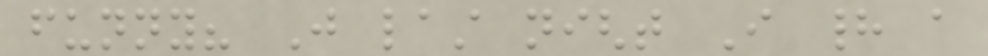funny? Just last night I had a
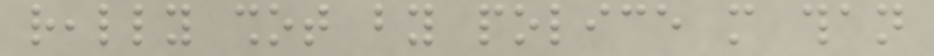really shot by police more than
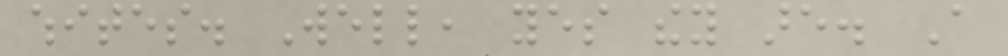whites. Well, yes they are. A
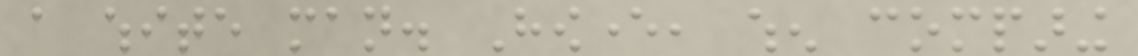a white man. However, when comparing
